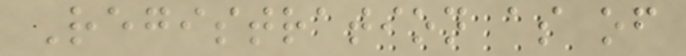Registration as of
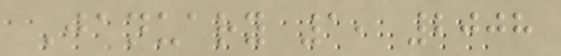January 1, 2008
